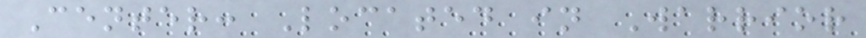Center: Located in Warrior
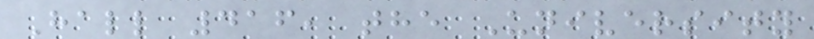Hall 416, the University
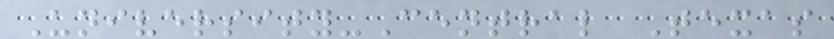University-Central Texas
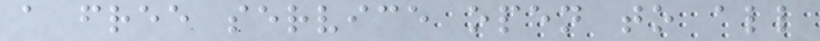a free service open to all
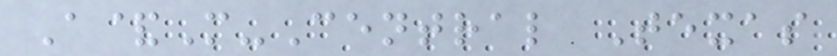A&M-Central Texas
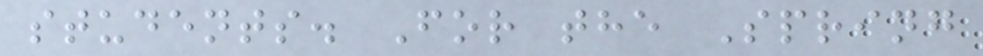students. For the Spring
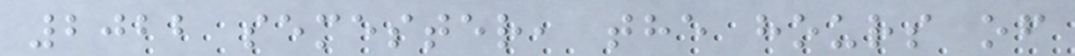2022 semester, the hours of
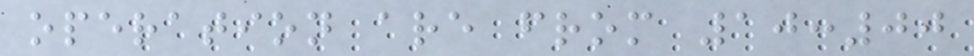operation are from 10:00
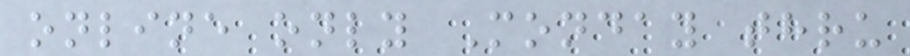online only Monday thru
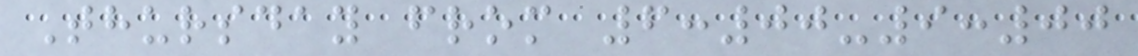Thursday from 6:00-9:00
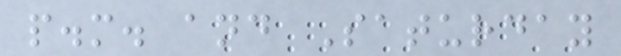p.m. and Saturday
